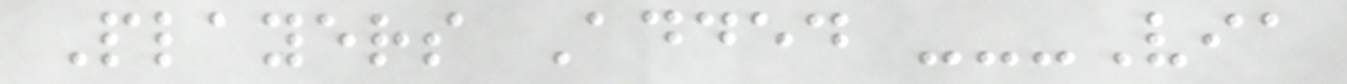Players Added ---Via
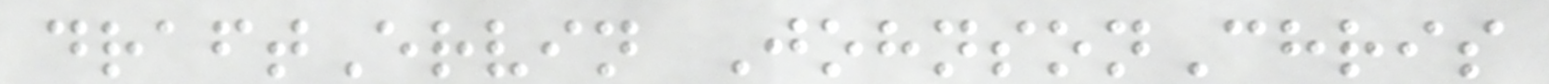draftErvin JohnsonChris
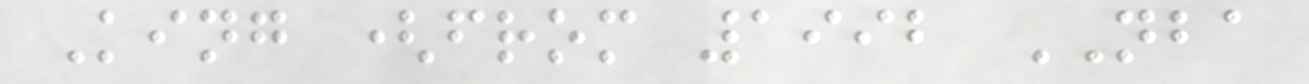King (from 1992 NBA
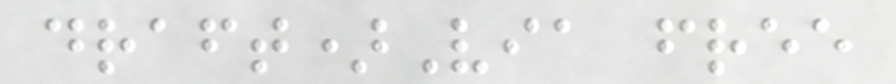draft)Via free
